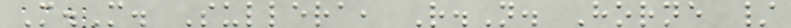M.M. Sullera, R.N. Horne /
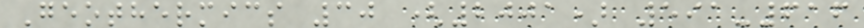Geothermics 30 (2001) 591-616
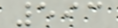593
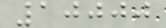10000
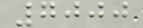7000
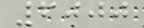6000
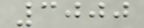3000
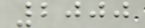2000
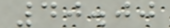40.00
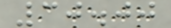30.00
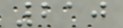210
